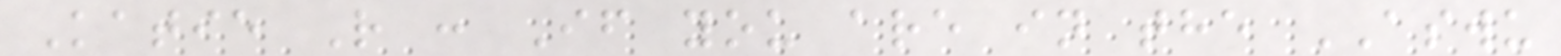Katie R : If you are in the ASWU
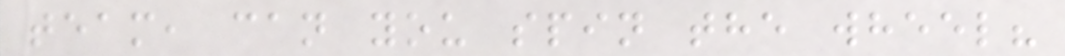team, can you spin the wheel?
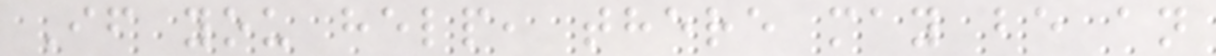If you help, there may be an
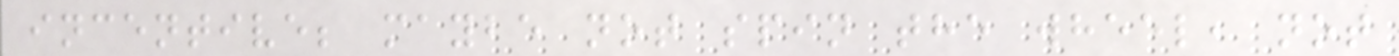incentive; maybe not spin the wheel, not
